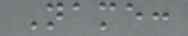Name:
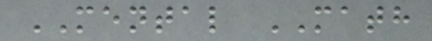MENTAL MATH
